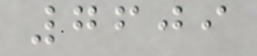7609
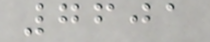7601
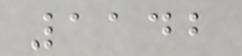1142
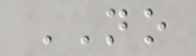NO
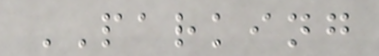PARKING
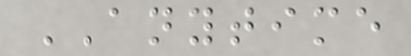ANYTIME
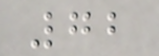72
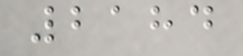2184
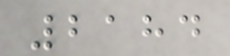2184
